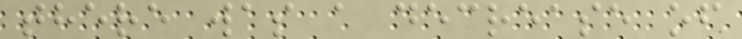there was a decrease of
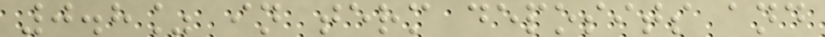0.8% in term deposits and
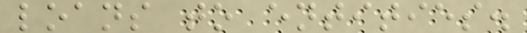loans to entities.
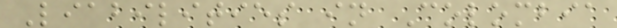Liabilities in Colombia
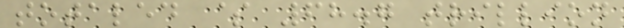totaled $ 68.7 trillion
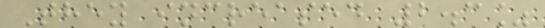They increased 2.3%
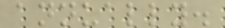annually.
